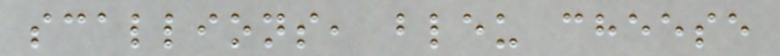scallions, bleu cheese
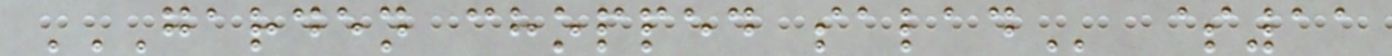GARDEN CHOPPED SALAD $11
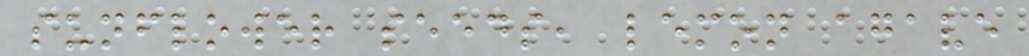sunflower seeds, lemon agave
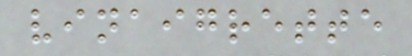vinaigrette
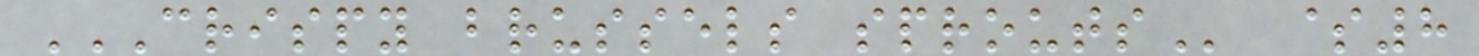CRISPY BRUSSELS SPROUTS $8
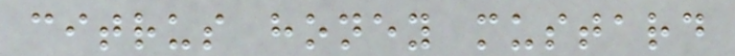citrus honey mustard
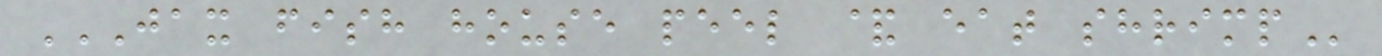JAX FISH HOUSE PEEL & EAT SHRIMP
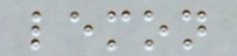lemon
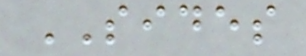SIDES
